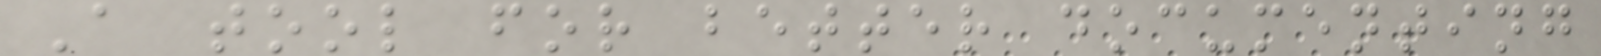A tool for better documenting
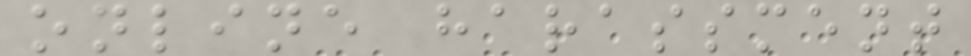online harassment
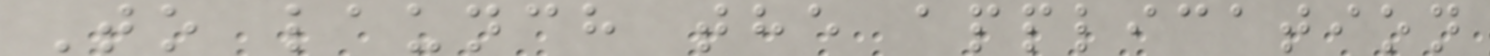To launch the application
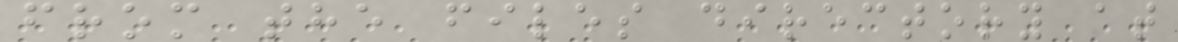from the files directory at
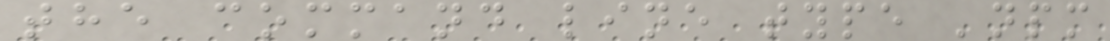the command line type 'npm
